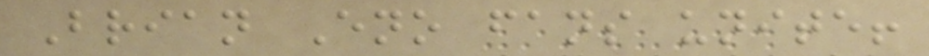Brian Eno fans unite!
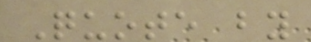Quote by
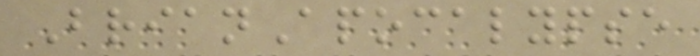BrianApocalypse
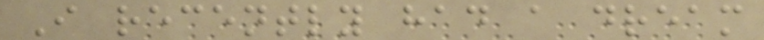I recently had a dream
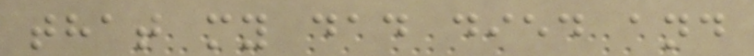that my dad died and
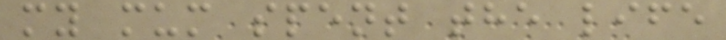my mum spent the life
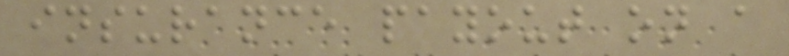insurance payout on a
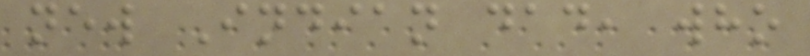new Indian dad, who
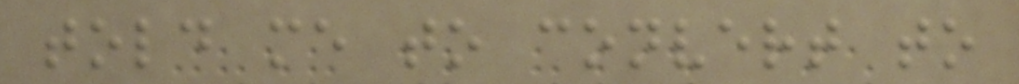told me to convert to
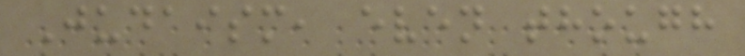Judaism, even though
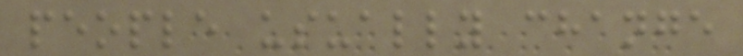people usually change
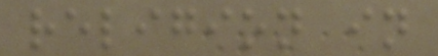religion in
